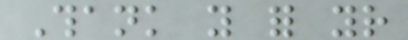Thank you for your
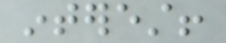interest!
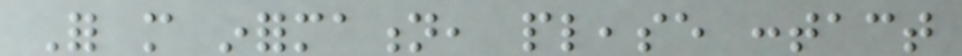For more information, please contact
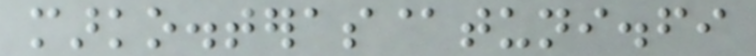marko.teras@tuni.fi
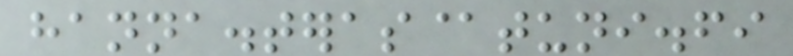hanna.teras@tuni.fi
